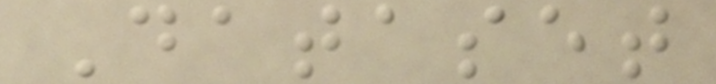Dataset
